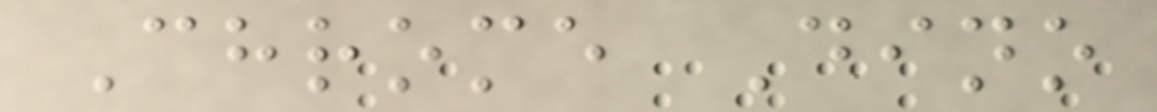Chrome Dino
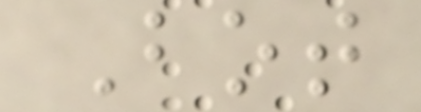Bot
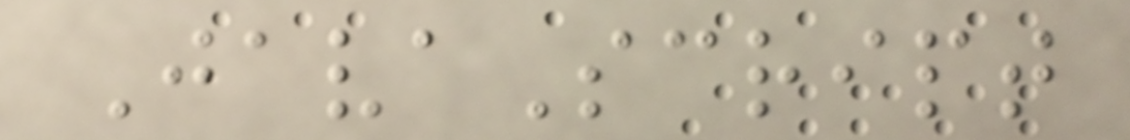JavaScript
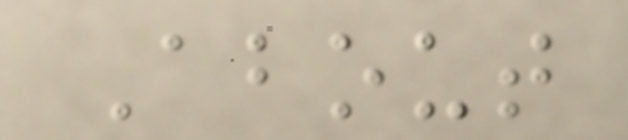About
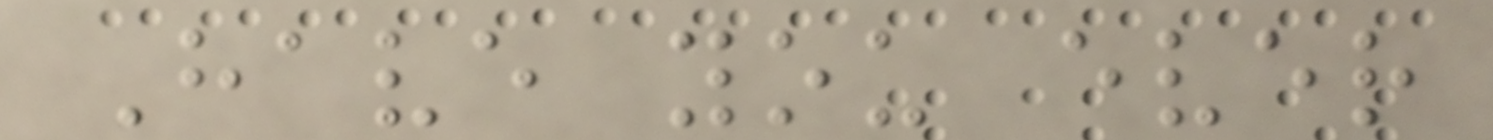Have you ever
